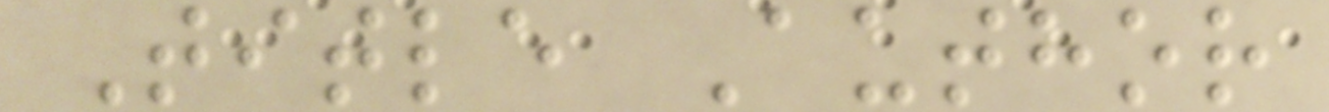Title Author
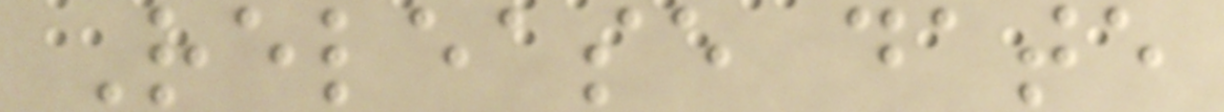Release date
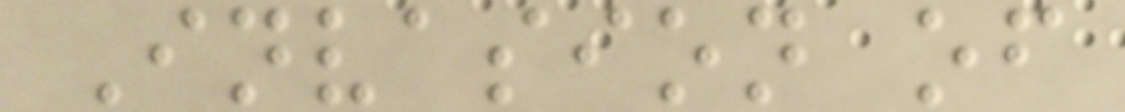Invasion of
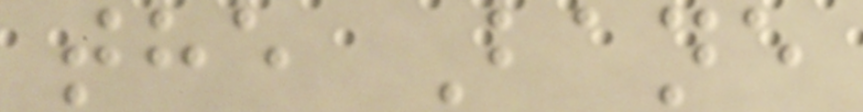the Bane
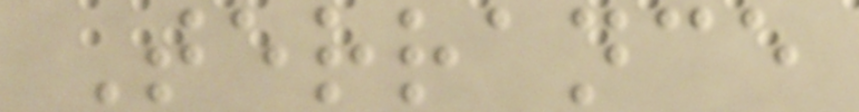Terrance
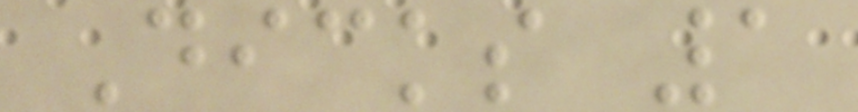Dicks 1
